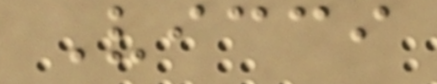Vicci
